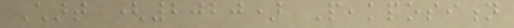Chart (2020) Peakposition
